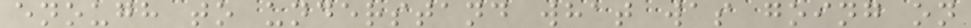enough to understand what was going on
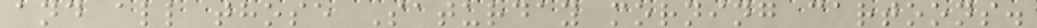and all those Saturday morning cartoons.
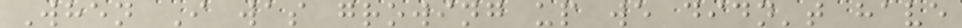When I was growing up we didn't have
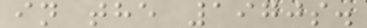in the 1970s.
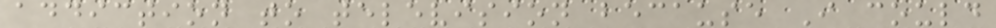addiction to television because I could
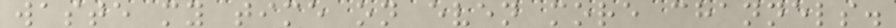waste my time on even more channels.
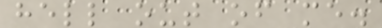hell out of me.
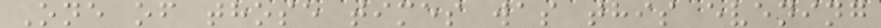One of those times was this evening
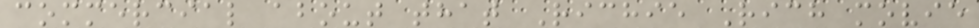commercial about that Richie Rich movie
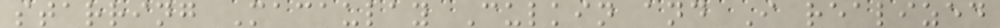starring Macaulay Culkin and I realized
